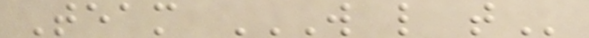Team W L T
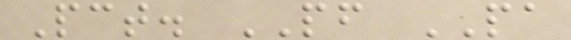Pct. PF PA
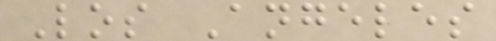Los Angeles
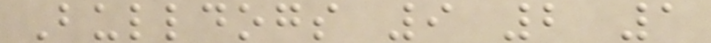Bulldogs 9 2 1
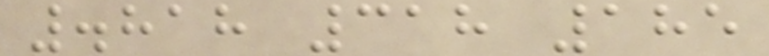.818 318 185
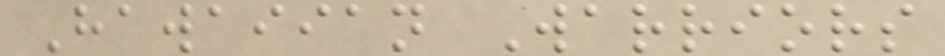Hawaiian Warriors
